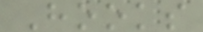Hooks
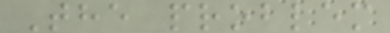The problem
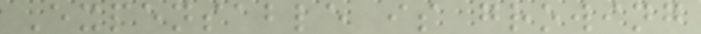Expensable is growing
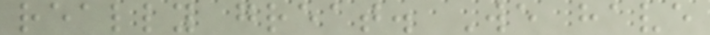really great. We have
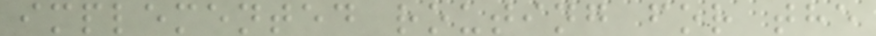implemented routing for the
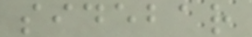sidebar
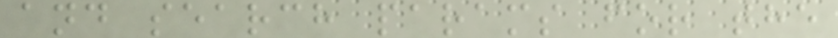and search params for the
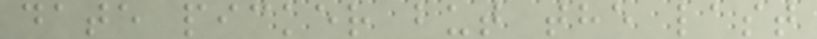date picker but the last
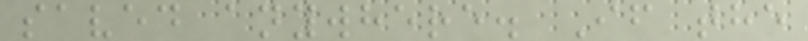saved anywhere. If the
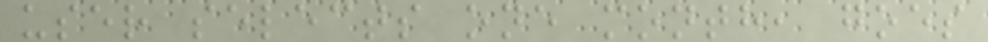user selects one month, goes
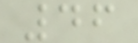46
